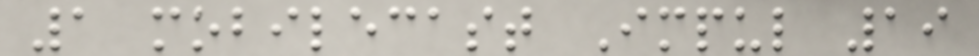1 mobilecast Impul 19
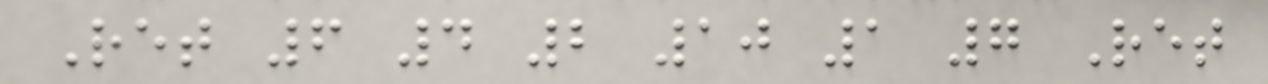Ret 6 4 2 10 1 7 Ret
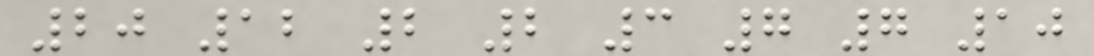20 12 2 2 3 7 7 10
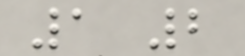1 2
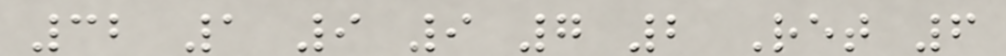32 1 9 9 7 2 Ret 6
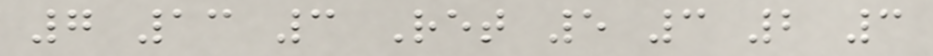7 13 3 Ret 5 3 2 3
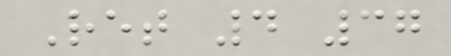Ret 4 37
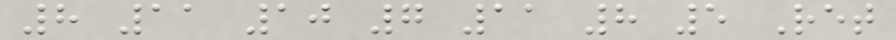8 11 10 7 11 8 5 Ret
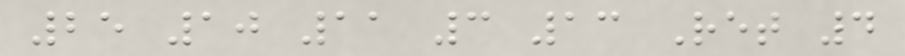25 10 11 3 13 Ret 4
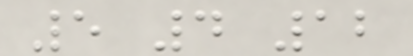5 4 12
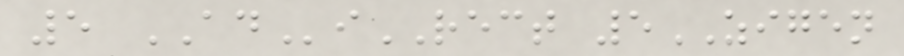5 ADiRECT 5ZIGEN
